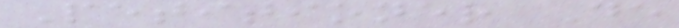Petitioner De
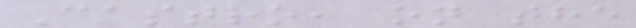Castro, on the
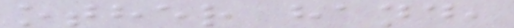other hand,
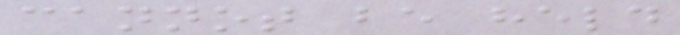cannot be held
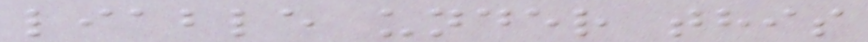liable under this
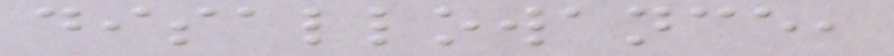disallowance,
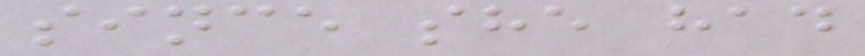since she had
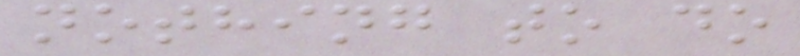nothing to do
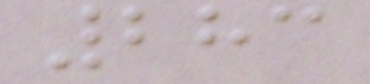283
